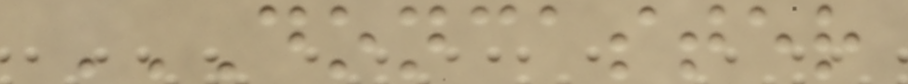DONCASTER
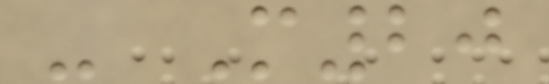- M20
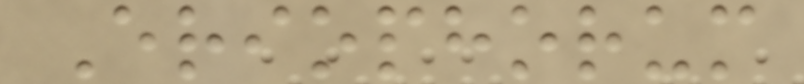Eriophorum
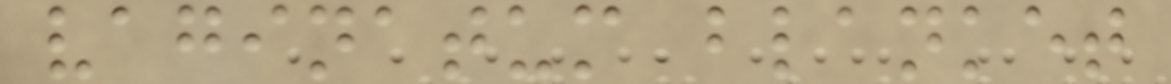vaginatum blanket
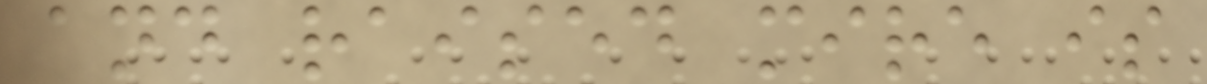and raised mire is
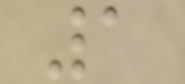1
